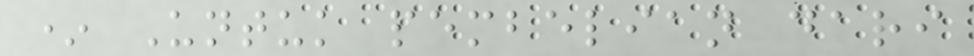* Untuk pembelian dari
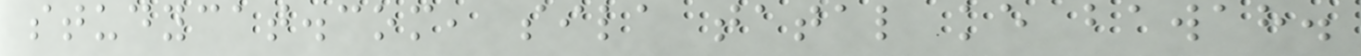studycat.com, sila tatal ke bawah.
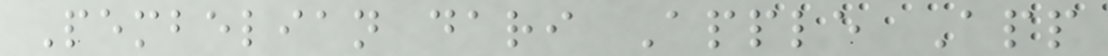Pembelian dari Apple App
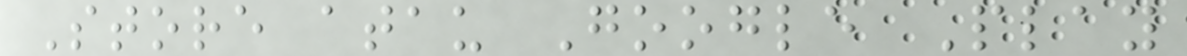Store atau Google Play
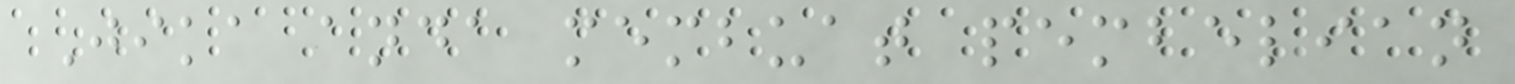Jika anda membuat pembelian
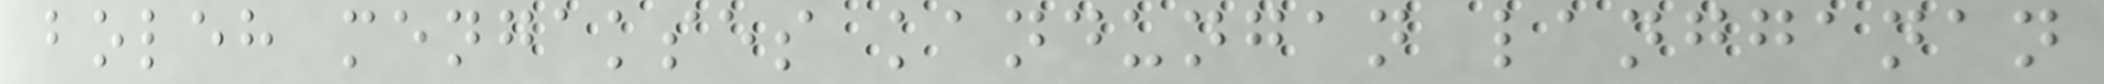boleh mengakses kandungan langganan
